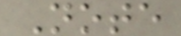Note
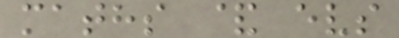maths & evs
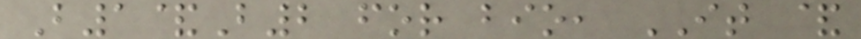B1&B2 for bio, IT &
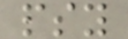psy
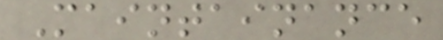Maintainance
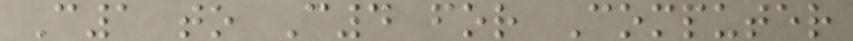C1 to C4 for Computer
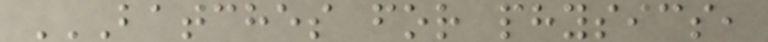BATCHES FOR PHYSICS,
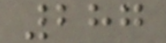287
